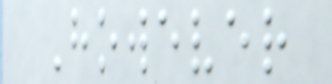However
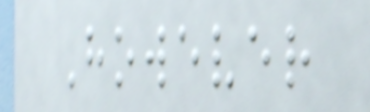However
